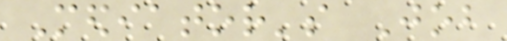Mediator's Job
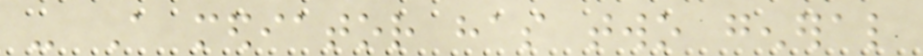- A mediator has two general
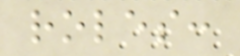roles:
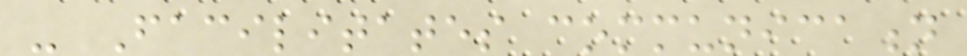- Facilitates communication
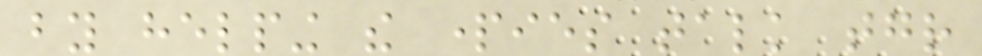by helping the parties talk together
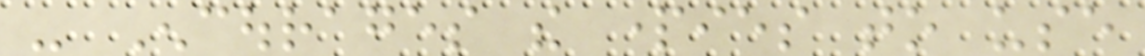- Encourages the parties to use
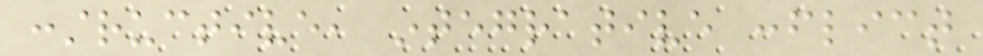constructive, integrative conflict
